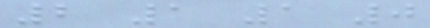2 1 1 0
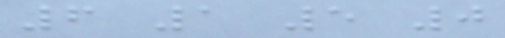6 1 5 0
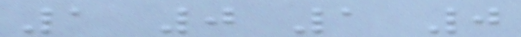1 0 1 0
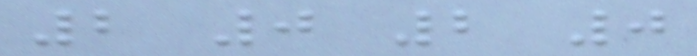2 0 2 0
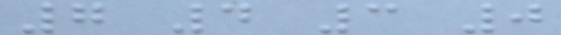7 4 3 0
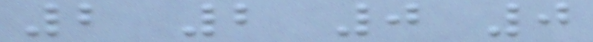2 2 0 0
